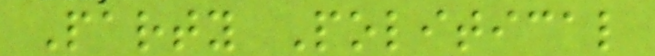Party Political
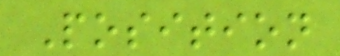Position
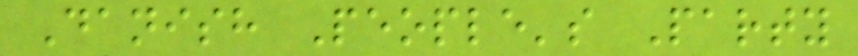Danish People's Party
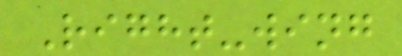Right-wing
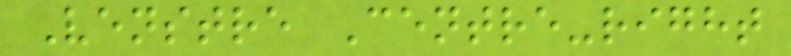Venstre Centre-right
